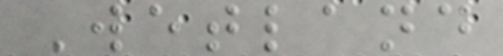Wetland
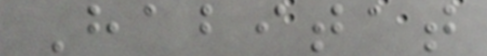Habitat
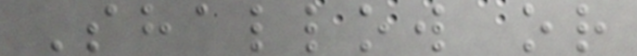Shallow or
